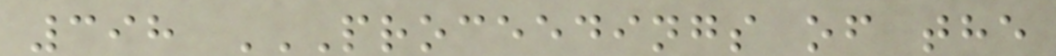398 PROCEEDINGS OF THE
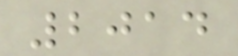2014
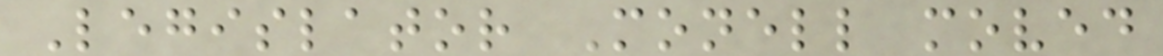Legislator Monell moved
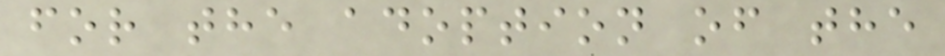for the adoption of the
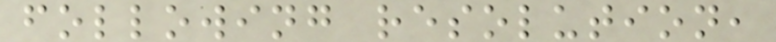following resolution,
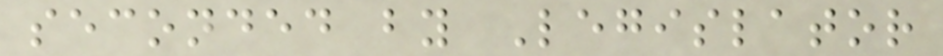seconded by Legislator
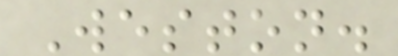Weston.
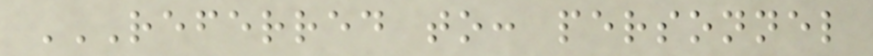REFERRED TO: PERSONNEL
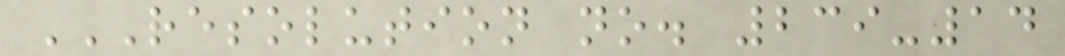RESOLUTION NO. 239-14
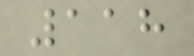118
